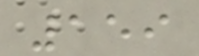159
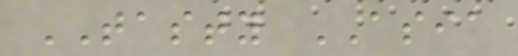TASTY ASIA
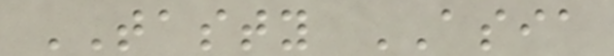TASTY ASIA
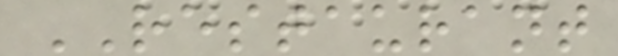RESTAURANT
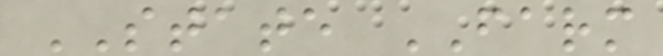STATE FARM
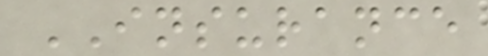INSURANCE
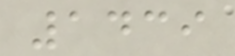1439
